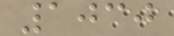1030
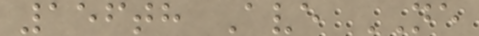156th Ave NE
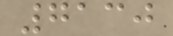7130
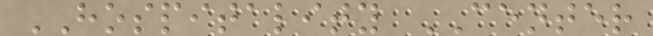HOSPITALITY CENTER
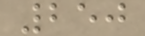250
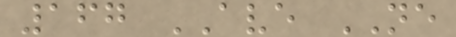167 AVE NE
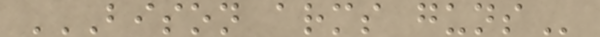BISON ARMS GUNS
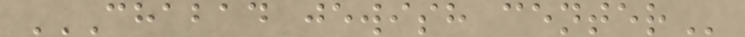CHABAD JEWISH CENTER
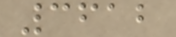3612
